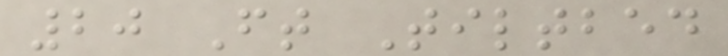20 Ft Tiltbed
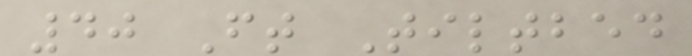40 Ft Tiltbed
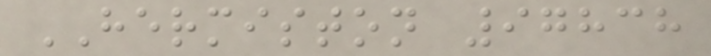HERMISTON 97838
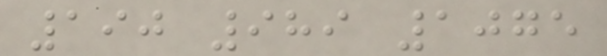190 989 1075
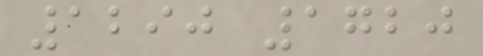1290 1720
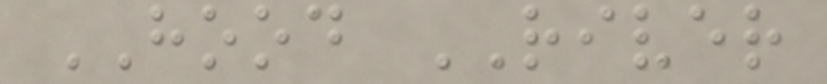HOOD RIVER
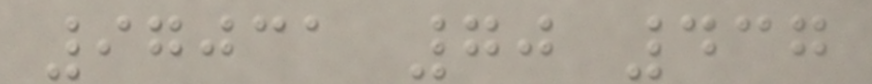97031 70 437
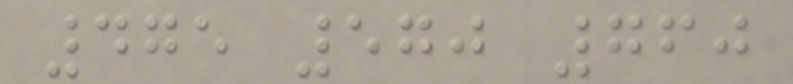475 570 760
